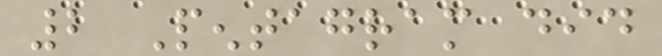2 Pentagram did
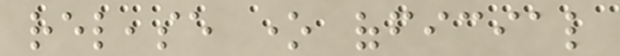release one official
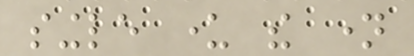single under the name
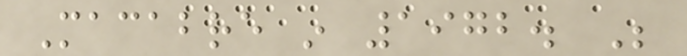Macabre in 1972. Be
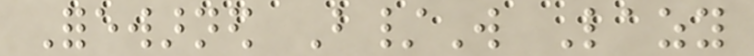Forewarned B/W Lazy
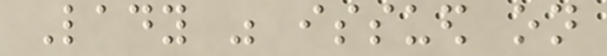Lady was issued on
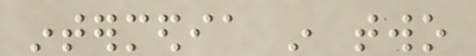intermedia in two
